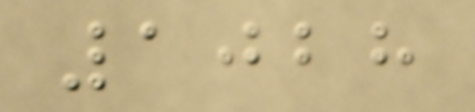1028
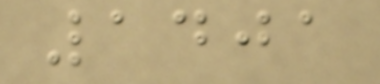1401
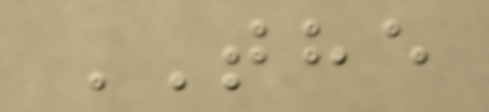THE
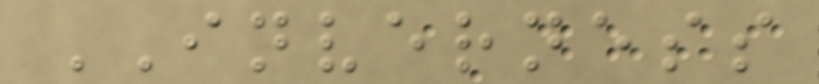INVERNESS
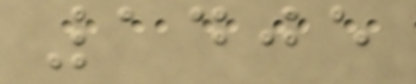1405
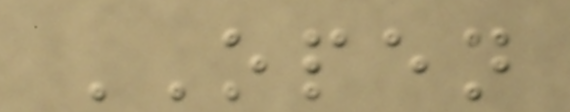OPEN
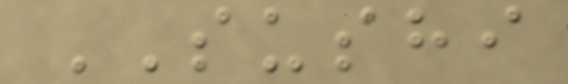SUSHI
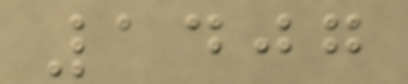1407
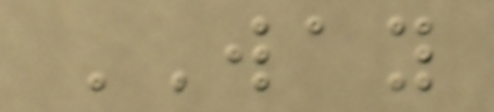WAY
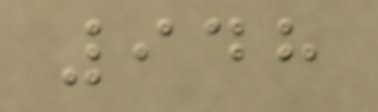948
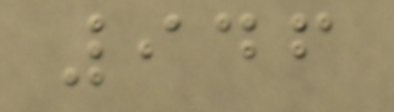946
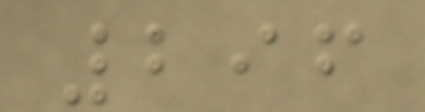296
